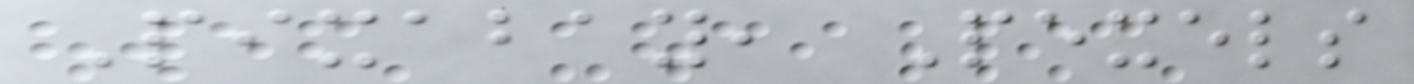Pixabay, Pexels
